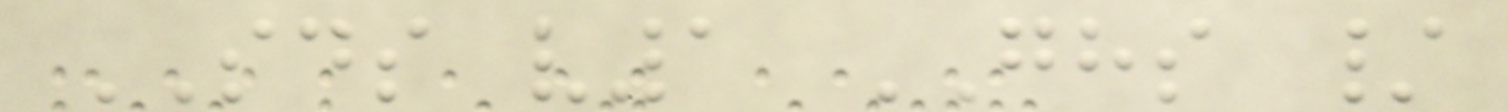SDS v1 GHS /
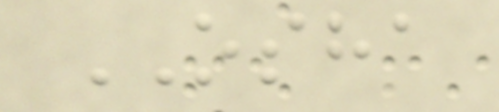OSHA
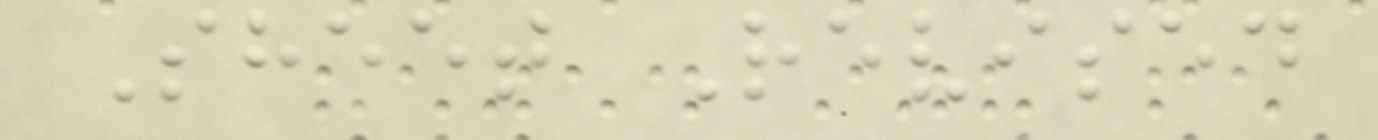Sheet Revised
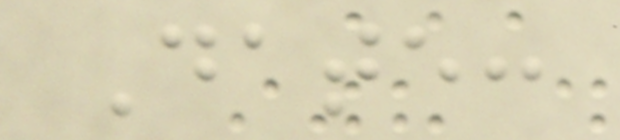Date:
